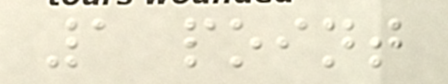1 point
